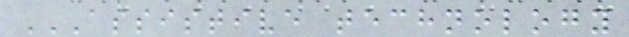ASSISTIVE TECHNOLOGY
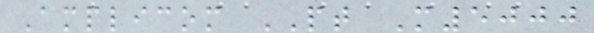Amplicom PT M5000
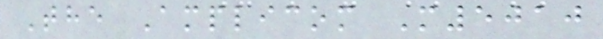The Amplicom M5010
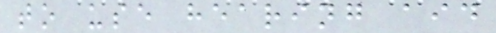to use hearing aid
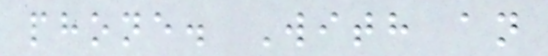phone. With an
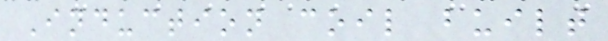Induction coil built
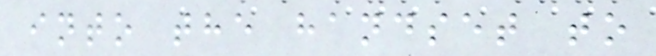into the handset to
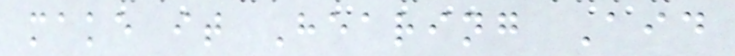make it Hearing Aid
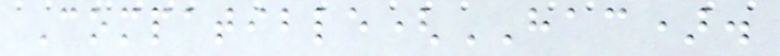Compatible(HAC).
